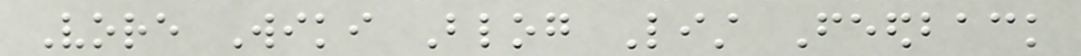Vore Wiki Blog List Feedback
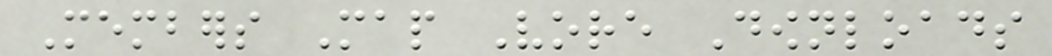Members Map Vore Downloads
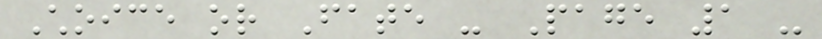Choice or Fate - Page 1 -
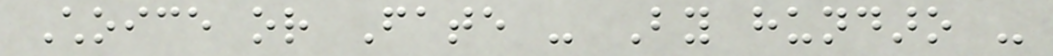Choice or Fate - By hundaro -
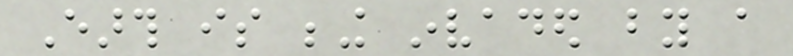Earth is being invaded by a
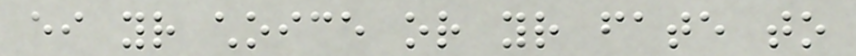either your choice or your fate to
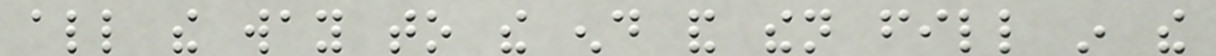all the way to the end and then fill in the
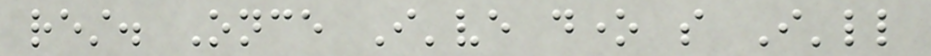rest. Once I've done so I'll
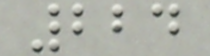224
